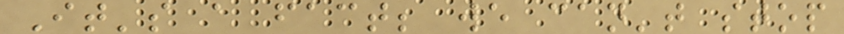It's a fact; we can't stop
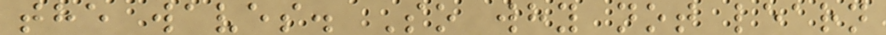the waves. So why not learn
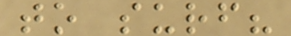to surf?
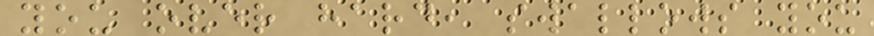you over hard, swallows you
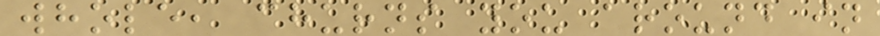whole, churns you around in
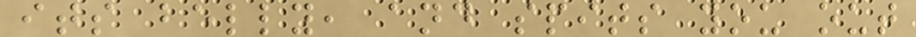its belly, and spits you out
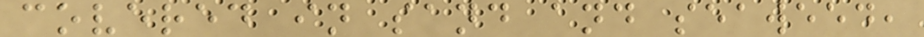covered in sand and seaweed,
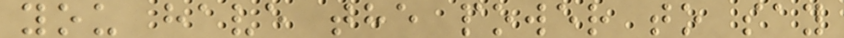you have the power to say
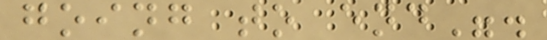going to end".
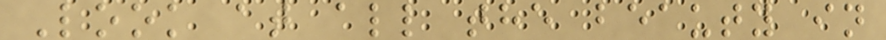Look at all the beauty in
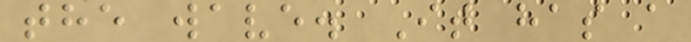the wave. It has a
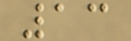13
